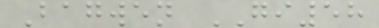Bagwen GI58
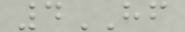4HF
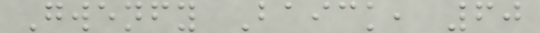Gwenfy Baick, 60
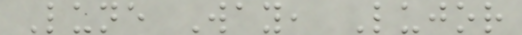Lune Way, Lujor
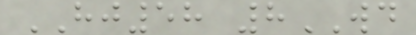HJ58 8WD
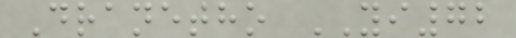Dranetho YI72
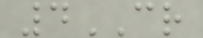4CR
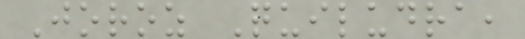Joroz Quiludra,
